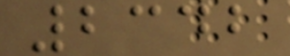2342
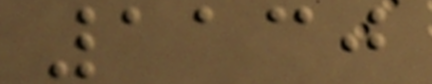1130
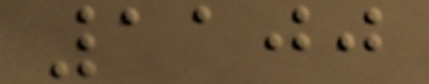1100
